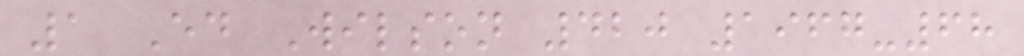1 Ed Wilson 420 1967-68
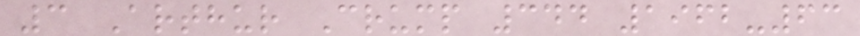3 Arthur Crump 344 1962-63
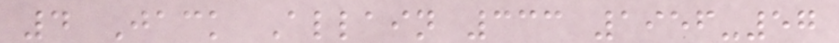4 Jack Allain 333 1956-57
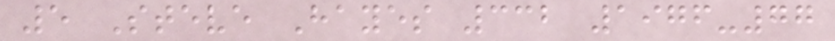5 Steve Hayes 332 1976-77
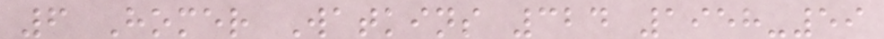6 Homer Watkins 324 1958-59
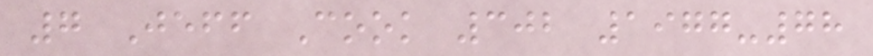7 Jeff Cook 302 1977-78
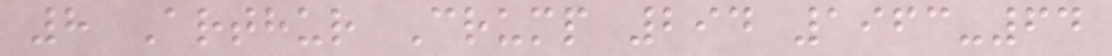8 Arthur Crump 294 1963-64
